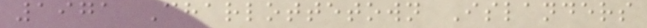1971 Charlottetown Islanders
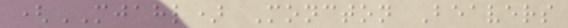(MJAHL) Moncton Beavers
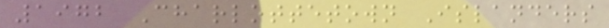1972 Charlottetown Islanders
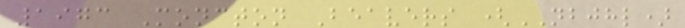1973 Moncton Beavers (NBJHL)
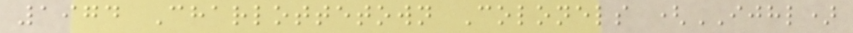1974 Charlottetown Colonels (IJHL)
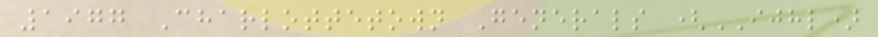1977 Charlottetown Generals (IJHL)
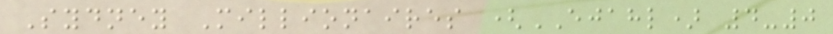Sydney Millionaires (EJAHL) 4-0
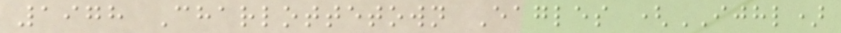1978 Charlottetown Eagles (IJHL)
